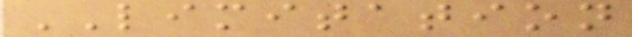LIMITATION
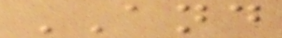AND
